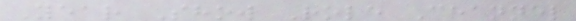Year Show Role Channel
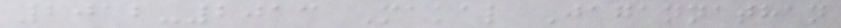2012-2013 Makal Jagannathan
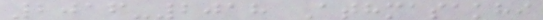2016-2018 Athmasakhi
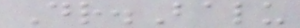Dr.Balu
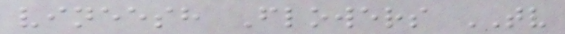vineesh Flowers TV
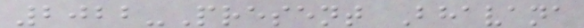2022-Present Bhavana
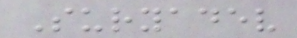Suryadev
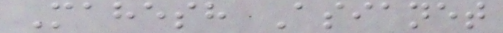Mahesh Asianet
